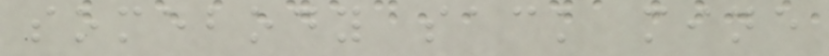somebody sack mine
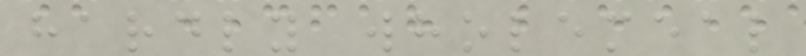hardly wholemeal
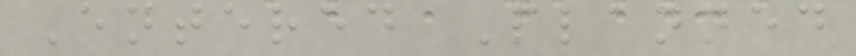Entered Planned
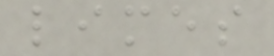limes
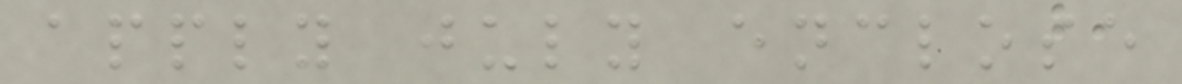apply july enclose
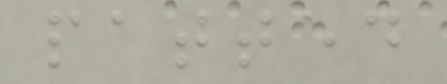patted
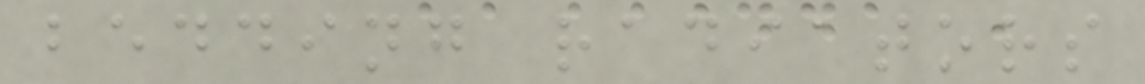bedding radiators
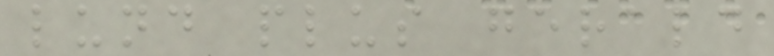lund plus gerald
